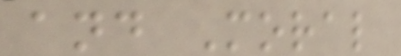and Moral
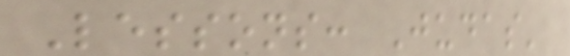Lessons: Judas'
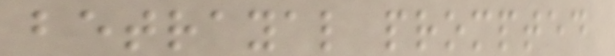betrayal prompted
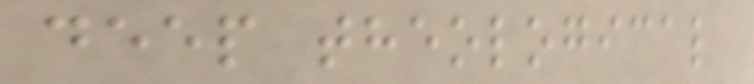deep theological
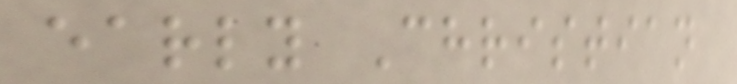early Christian
